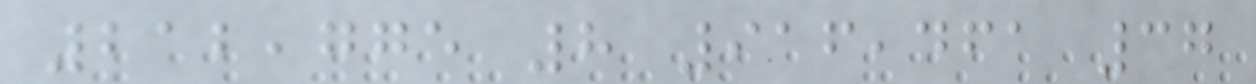212,775 8 916,461 37
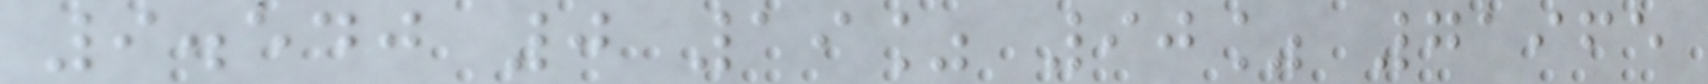9.540 0 19% 90% 71965
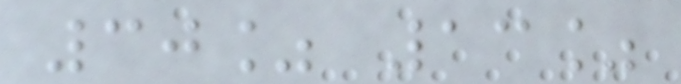30% 13%
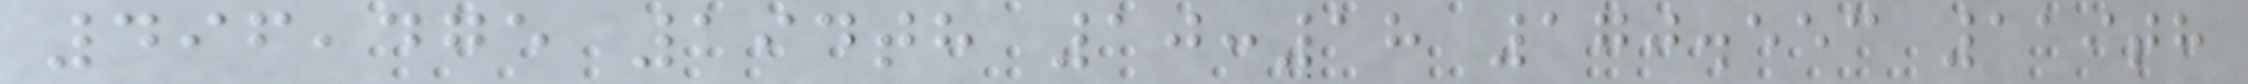496,475 194th 10:18 170.553 119th
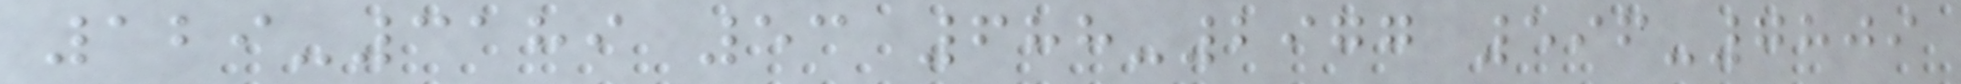129-3189 53 688-2977 596-7809
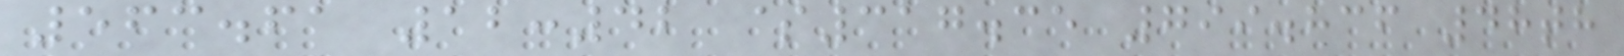563.61 12:42 $317.35 799.836 48th
